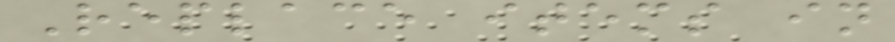Replace items in
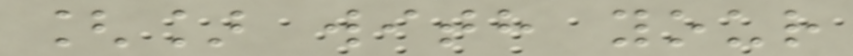[] with your
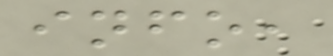info,
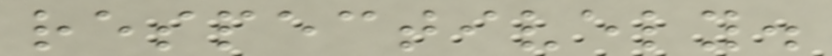respectively.
